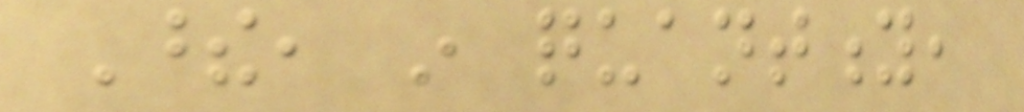These, in quantity,
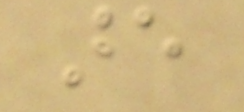are
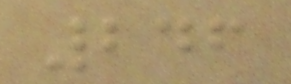246
